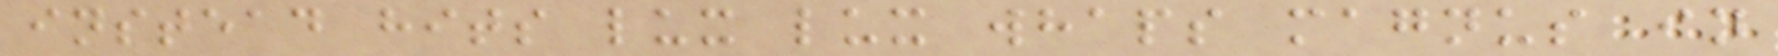instead hits lux lux whaps magnus in
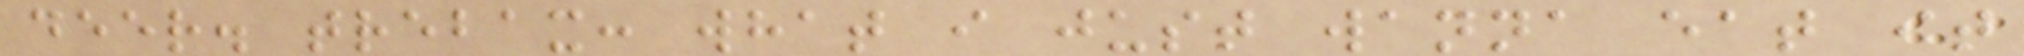deer. trebax: what i just wanna eat it
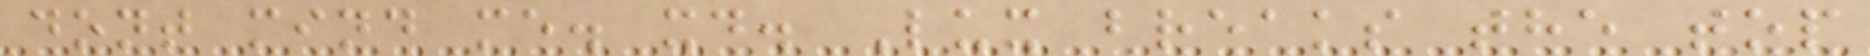dont mind me. xd. Lux breaks the top
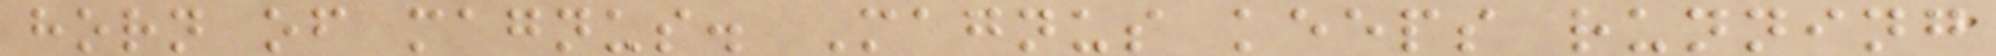horn of magnus. Magnus keeps running
